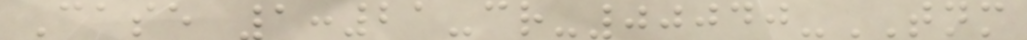Case 1:21-cr-00040-TNM
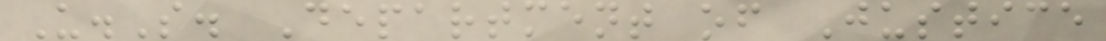U.S. Department of Justice
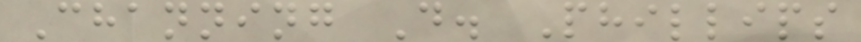Channing D. Phillips
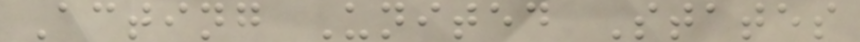Acting United States
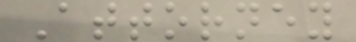Attorney
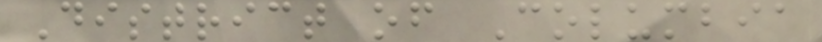District of Columbia
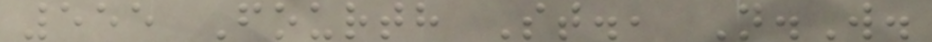555 Fourth St., N.W.
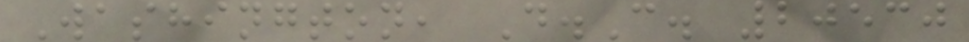Washington, D.C. 20530
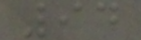94
